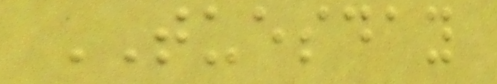TUESDAY
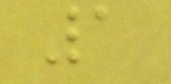1
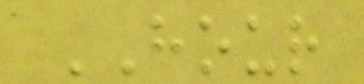HOUR
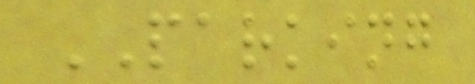PARKING
